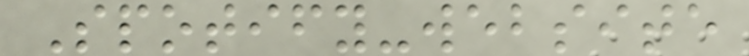Spotify-website
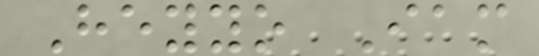Heyyo Iam
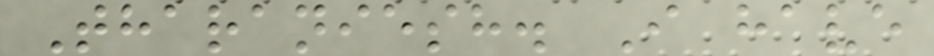Tharaniesh. I have
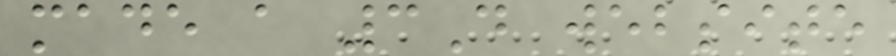made a 3D website
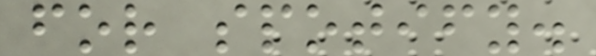for spotify.
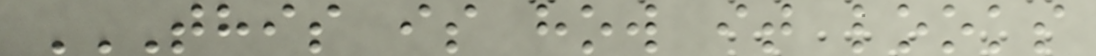THIS IS HOW IT LOOKS
